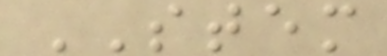STEM
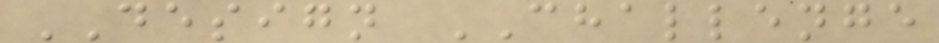DESIGN CHALLENGE
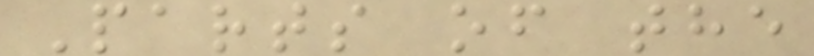Parts of the
